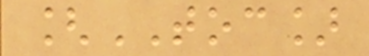[TOC]
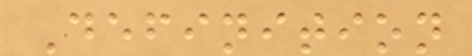Definition
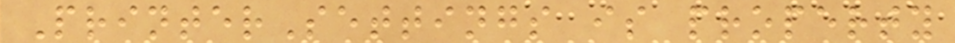PrinterSettings is property
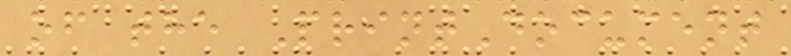of the PrintDocument
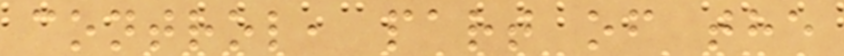control, part of the
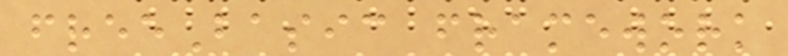freeBasic framework
